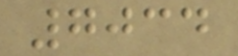7034
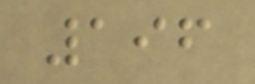196
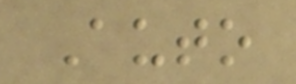Auto
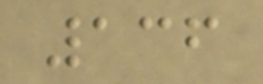136
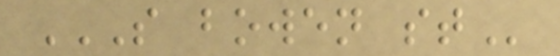S BOWEN ST
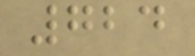724
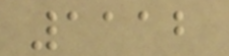1112
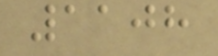1108
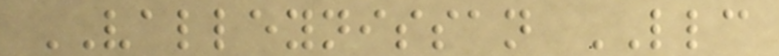VALLEYNISSAN LLC
